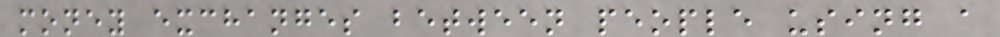money exchanges between people using a
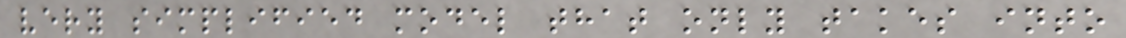very simplified model that only takes into
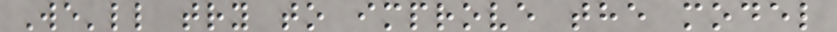We'll try to improve the model
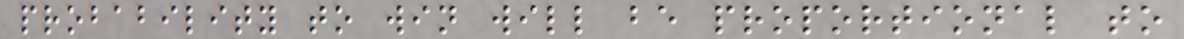probability to win will be proportional to
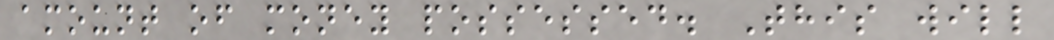amount of money possessed. This will
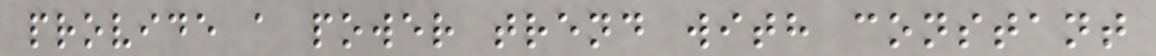provide a power trend with constant
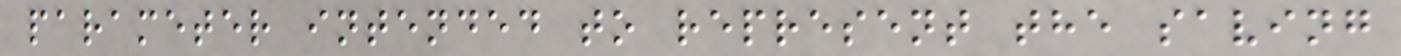parameter intended to represent the saving
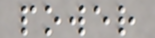power
